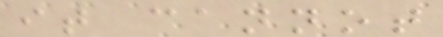it cannot
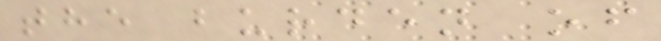the burden of
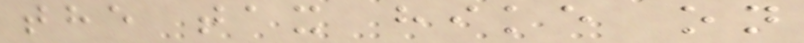the tax hike on
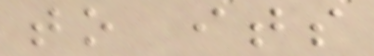to its
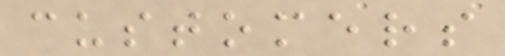customers
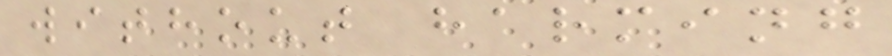without harming
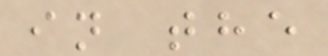in the
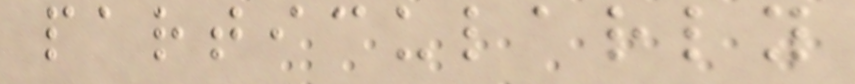particularly
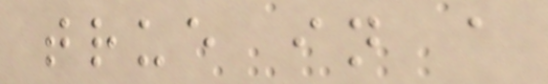true in a
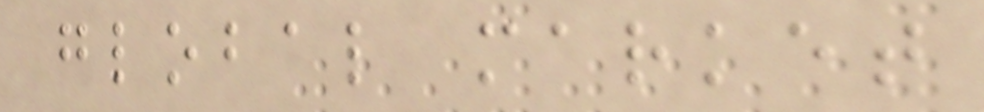global market
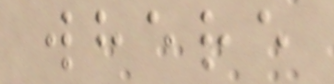where
